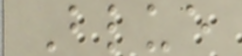Blue
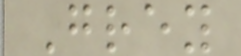Grey
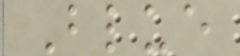Blue
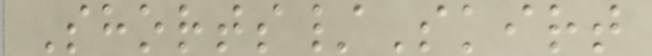Shorts/Skirt
